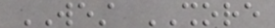WEST SHORE
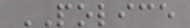POLICE
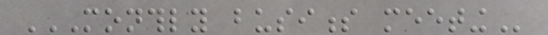MONTHLY BUSINESS MEETING
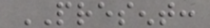PRESENT:
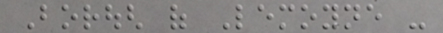Borough of Lemoyne -
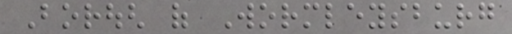Borough of Wormleysburg
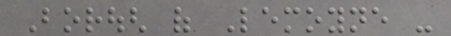Borough of Lemoyne -
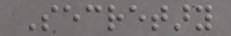Secretary
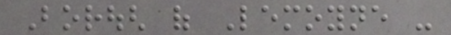Borough of Lemoyne -
